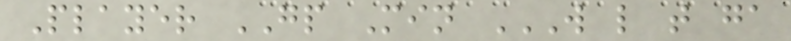Player GP Min W L T GA
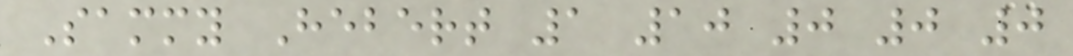Sammy Hebert 1 10 0 0 0
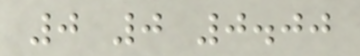0 0 0.00
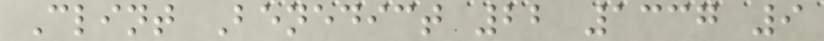Clint Benedict 22 1337 9
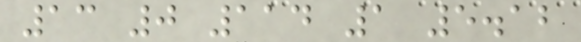13 0 114 1 5.12
